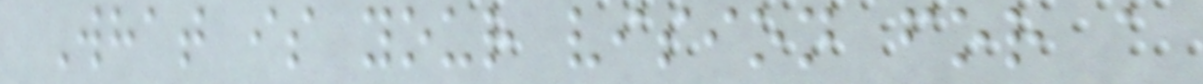What is your vision for a
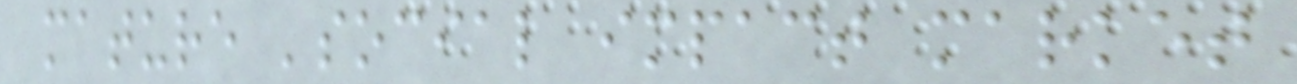mature 'social impact market
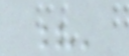?'
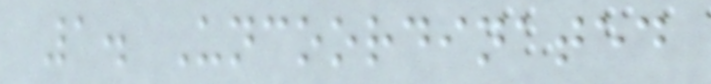1. Uncoordinated
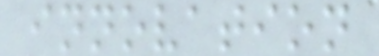innovation
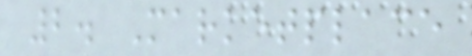2. Marketplace
